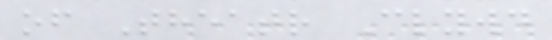of Theatr Clywd
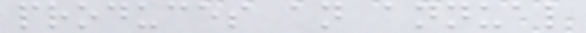produces an annual
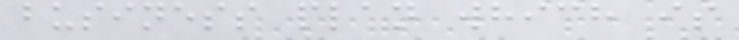business plan which is
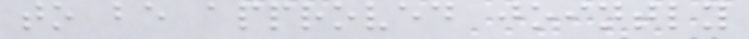to be approved jointly
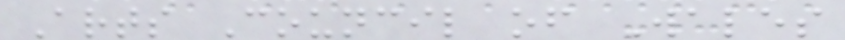Arts Council of Wales
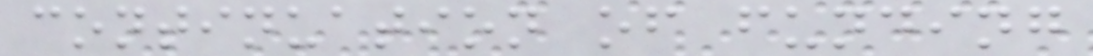continuation of funding
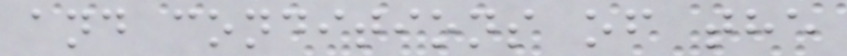and conditions of the
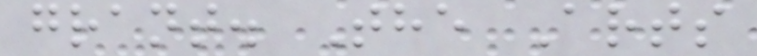grant. The Arts
